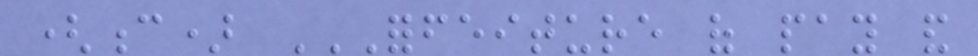(c) FORFEITURE OF PAY AND
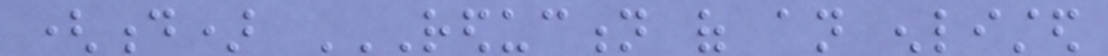(d) REDUCTION OF AN ENLISTED
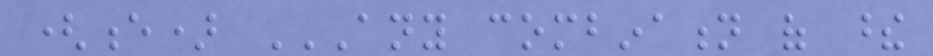(e) ANY COMBINATION OF THESE
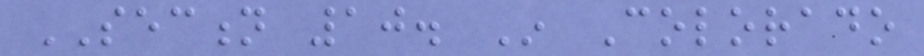SECTION 10. In Colorado
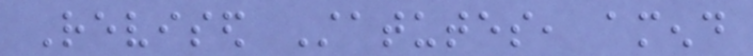Revised Statutes, amend
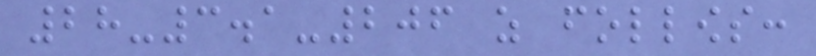28-3.1-206 as follows:
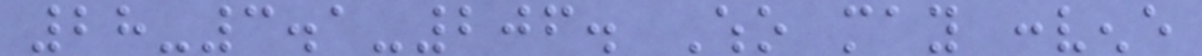28-3.1-206. Who may convene
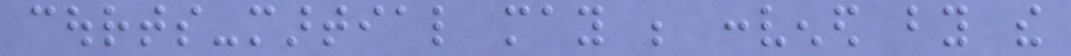courts-martial may be convened by the
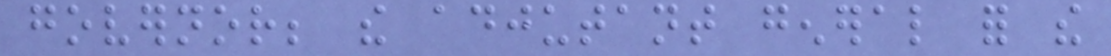governor; the adjutant general for the
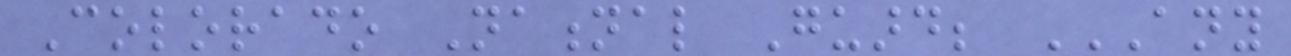Colorado National Guard; ANY
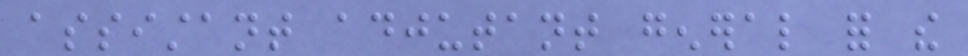assistant adjutant general for the
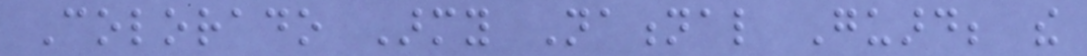Colorado Army National Guard; the
